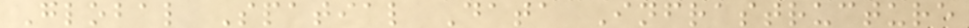Global Spatial Data Infrastructure
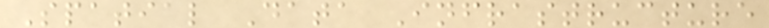Spatial Data Infrastructure
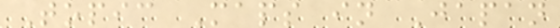Topic Maps in Japan
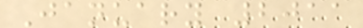January 2011
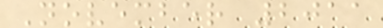November 2011
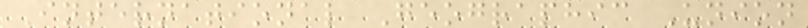International Geographic Union
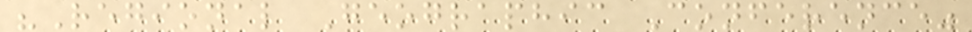"Regional Geographic Conference"
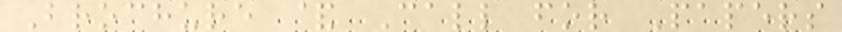Brochure & Call for Papers
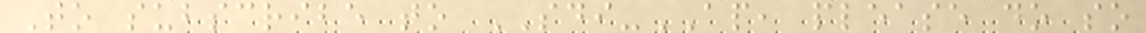To subscribe to SDI-AP, please do so
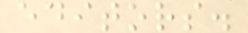editors.
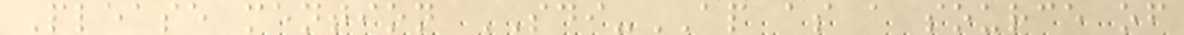Please mention SDI-AP as a source of
